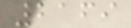2169
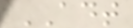ADT
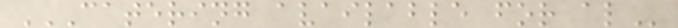CATERING AVAILABLE FOR AL
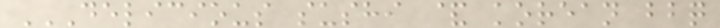DELICIOUS SUSHI & KOREAN BBQ
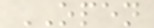OPEN
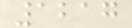1217
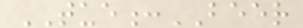TUE:BEER
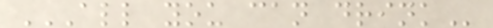ALL YOU CAN DRINK
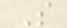S
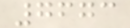7673
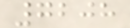7208
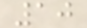10
